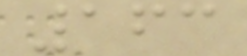163
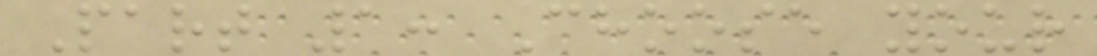Part 1: Choose your
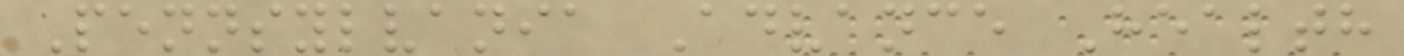Pennsylvania Advance Health
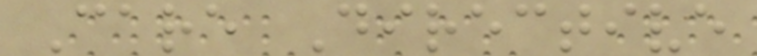Care Directive
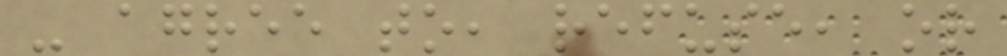- agree to, refuse, or
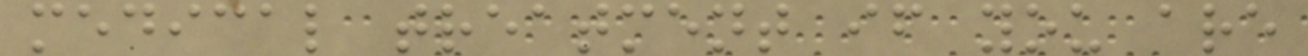medical treatment if you are
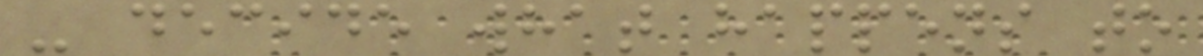- decide what happens to
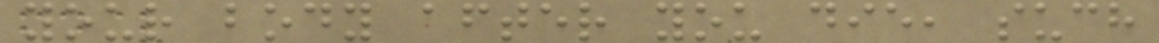your body after you die, such
